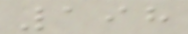198
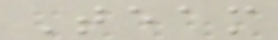Team
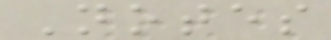Notes
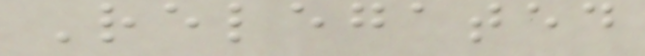Relegated
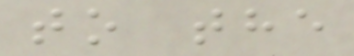to the
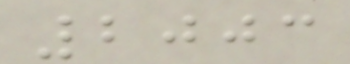2003
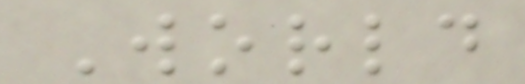World
